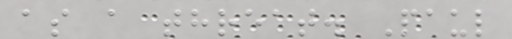as a threat. Paul
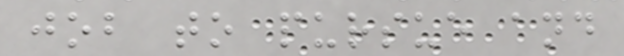job to pursue and
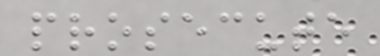prosecute
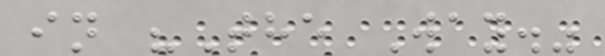in "The Way."
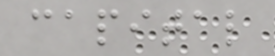capital
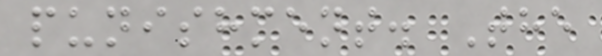punishment. The
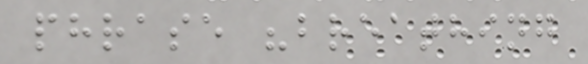phrase "breathing
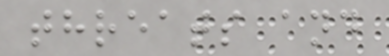threats and
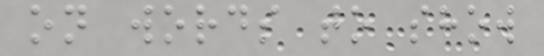on words to show
